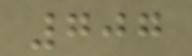707
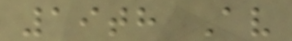19th Av
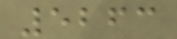5263
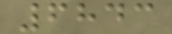6843
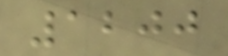1200
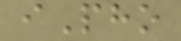iPho
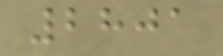2801
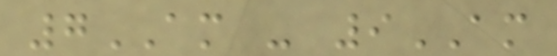7AM - 9AM
